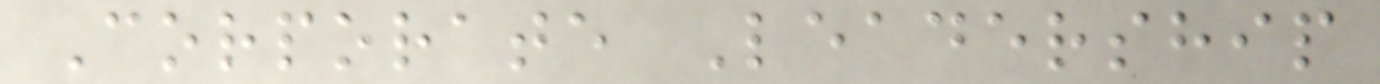Corporate Leadership
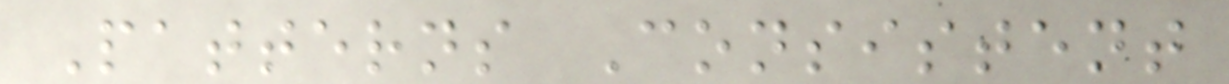Patterns Consistent
